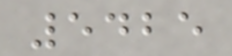5425
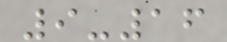9-16
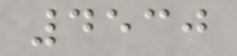4530
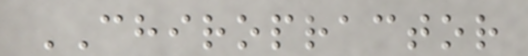CHIROPRACTOR
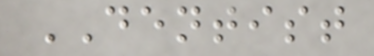DENTIST
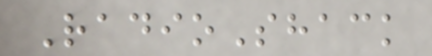RadioShack
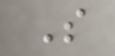S
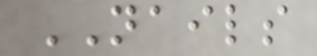NAILS
